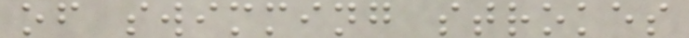of swimming strokes
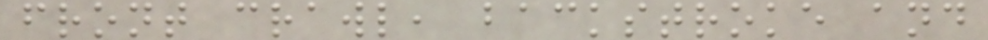front crawl, backstroke and
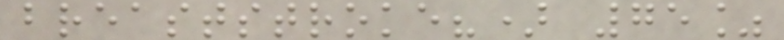breaststroke?) 75%
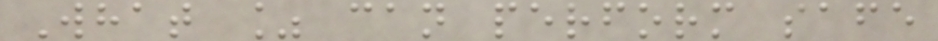What % can perform safe
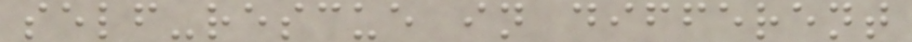self-rescue in different
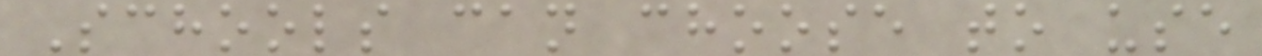Schools can choose to use
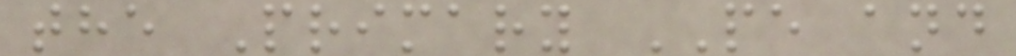the Primary PE and
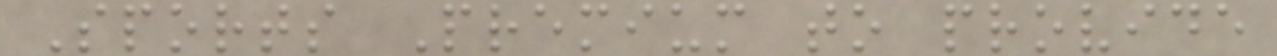Sports Premium to provide
